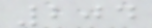204
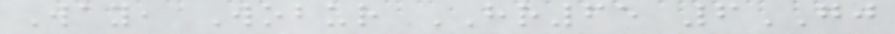Way, Wobur HR65 6GJ
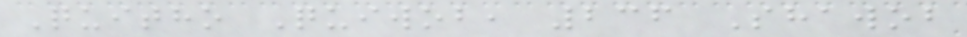Quitho Quiwob, 236 Shawob
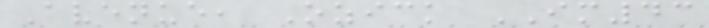Avenue, Ozick IM43
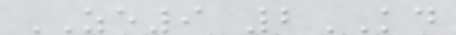ZE9 2KD
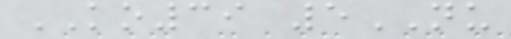KO39 5NU
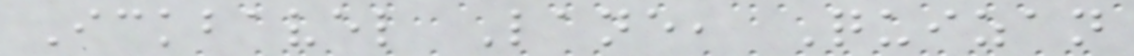Ickbavel Lane, Quizan
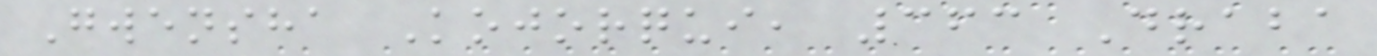Gwensha Kojorqui, 363 Draba
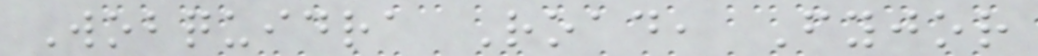Wobquidra Road, Fyjor
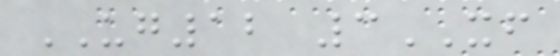UG12 3XF
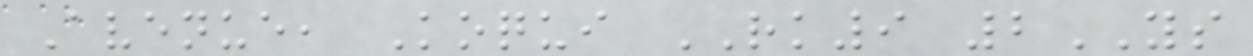Avenue, Koqui RK9 2YS
